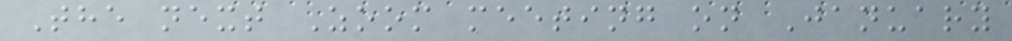The next Zoom meeting on January
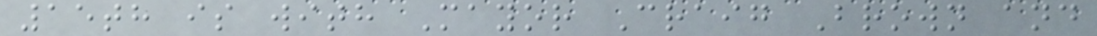15th is with Mayor Craig Brown and
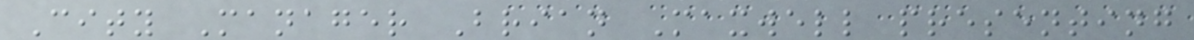City Manager Brian Maxwell presenting
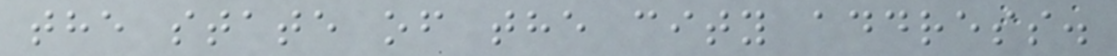the state of the city address.
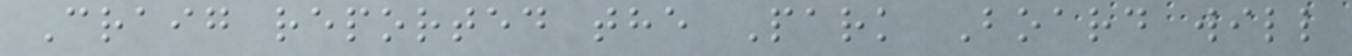Craig reported the Park Board will
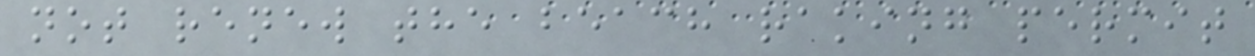not renew the beach raking permit
